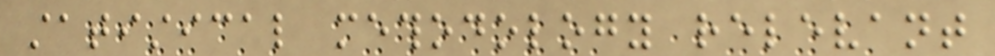statistical methodology relevant
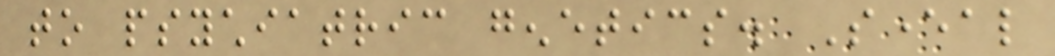to psychiatric genetics. Several
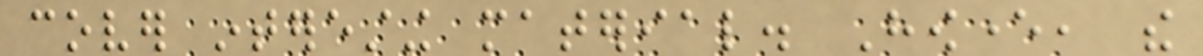cover interesting material. However, the
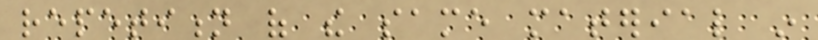repetition of the same material in
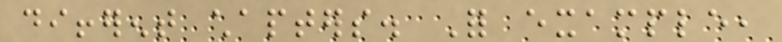different chapters. For example,
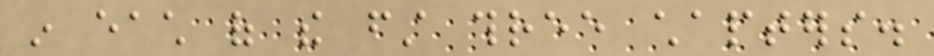in each of the first three chapters.
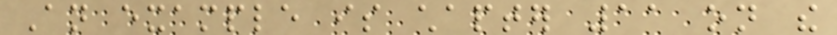An example is chapter 11 on the
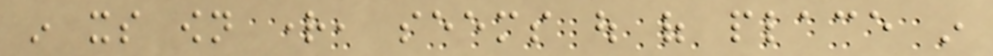in its own right, seems out of place in
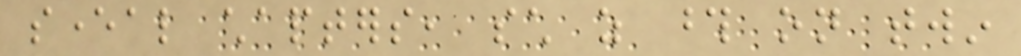several chapters, such as those on twin
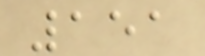151
